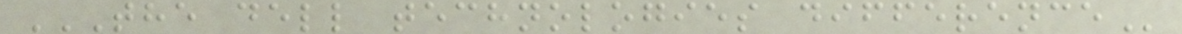THE DELL TECHNOLOGIES DIFFERENCE
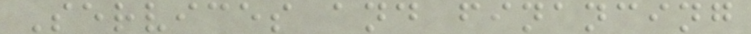Services and financing
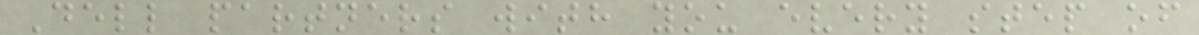Dell partners with you every step of
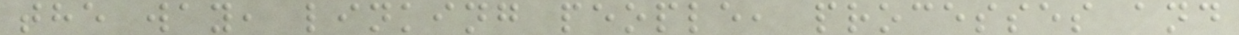the way, linking people, processes and
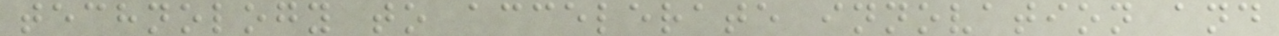technology to accelerate innovation and
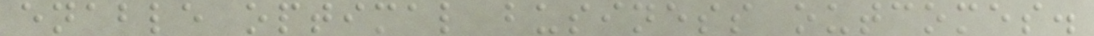enable optimal business outcomes.
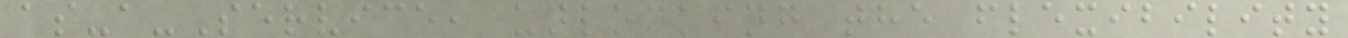as-a-Service, unlocking the flexibility
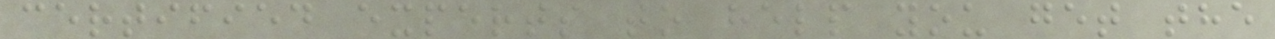certified experts to help you get the
